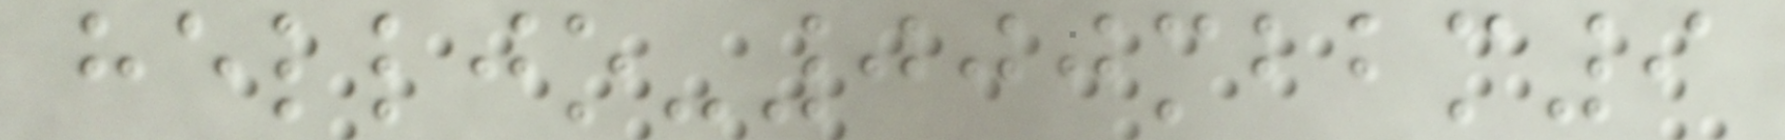helljo-000mbbm9
